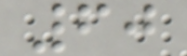60
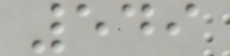549
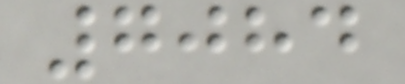7084
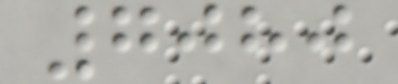7080
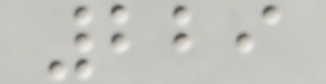229
